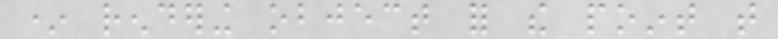* rendering object for the point that
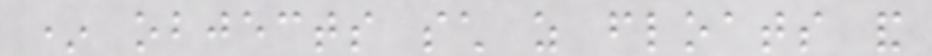* objects such as floats and
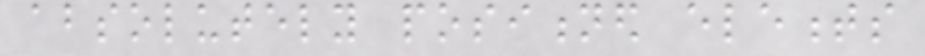absolutely positioned elements
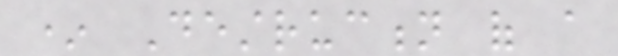* Destruction of a
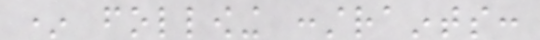* following constraints:
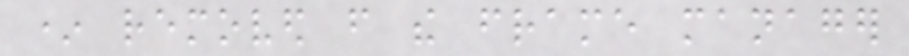* removed from the frame manager
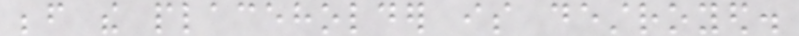before the placeholder is destroyed.
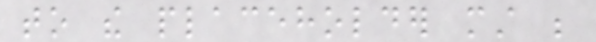to the placeholder must be
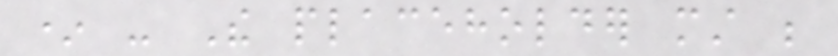* - The placeholder must be
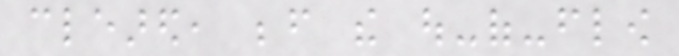cleared, before the out-of-flow
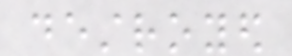destroyed
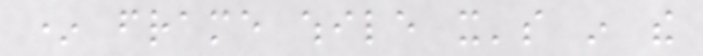* frame while it's in the
